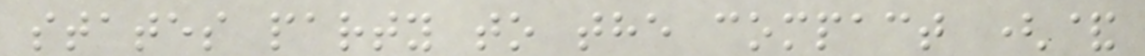states party to the compact (&
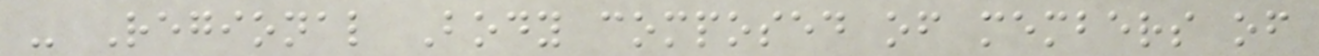- Regional Body composed of members of
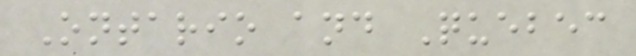Ontario and Quebec
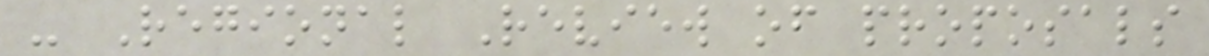- Regional Review of proposals
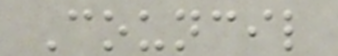Council
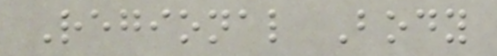Regional Body
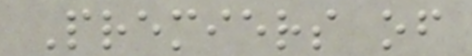Premiers of
